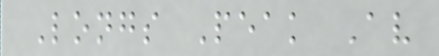Longs Peak Av
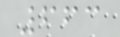663
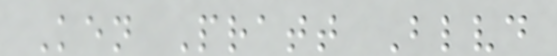Ken Pratt Blvd
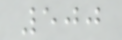500
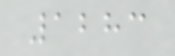1283
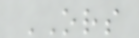ORS
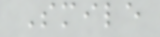Smile
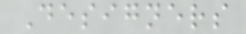Designers
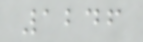1246
